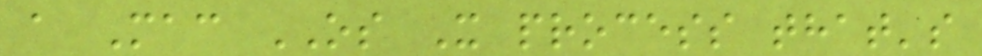a Mac OS X process that's
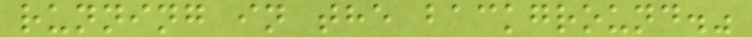running in the background."
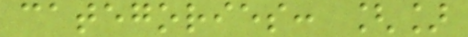categories: []
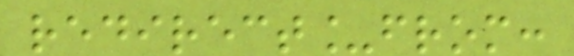redirect_from:
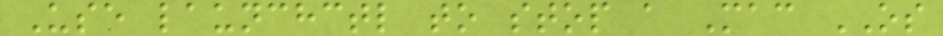Use launchctl to stop a Mac OS
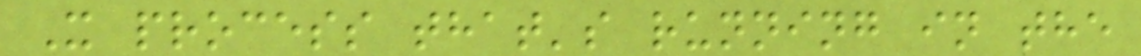X process that's running in the
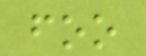foo
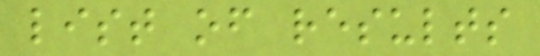list of results
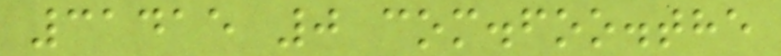31415 0 com.foo.the
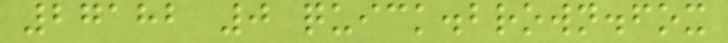27182 0 quick.brown.fox
